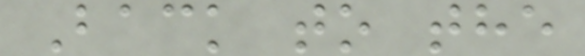Back to the
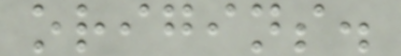origins.
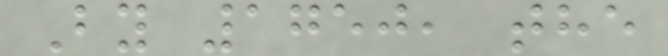By 1750, the
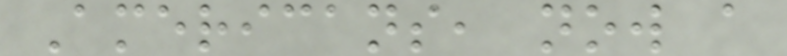Americans, now a
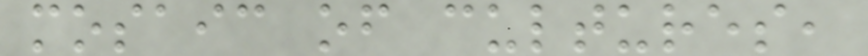mosaic of cultures,
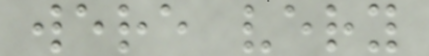were very
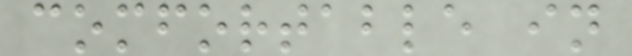comfortable in
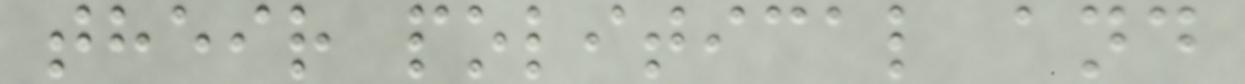their political and
